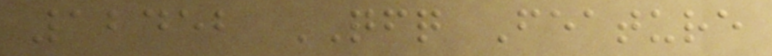12452 QFQ Feature
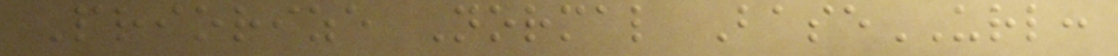Priorize Normal BaseURL:
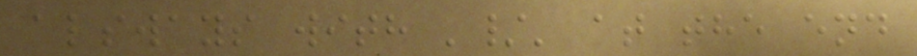alsways with '/' at the end
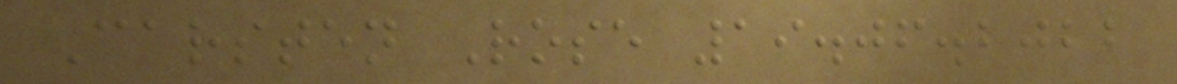Carsten Rose 19.06.2022
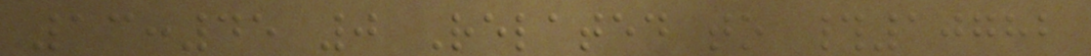13:45 0 Related to #10782
